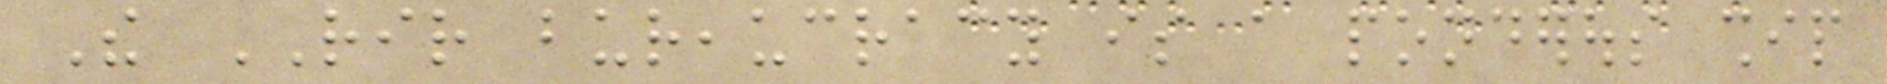The RIR bureaucracy is a ponderous ship
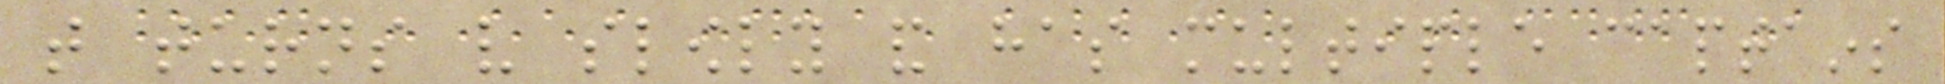that turns very slowly and has multiple captains
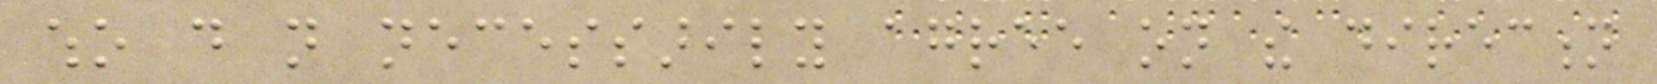who do not necessarily agree on the direction
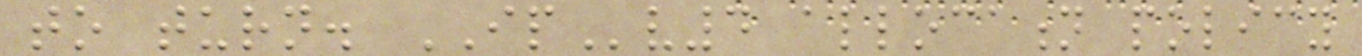to turn. IPv4 allocation policy
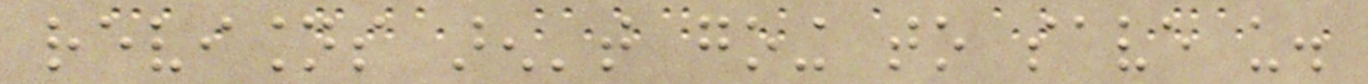revisions aren't going to save us.
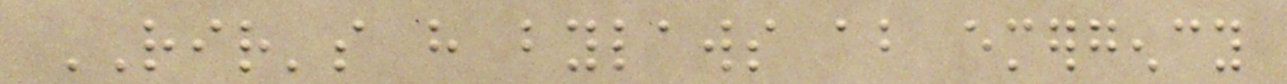RIR's have bylaws about emergency
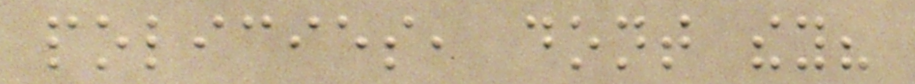policies, dont they?
